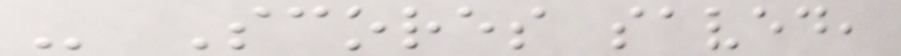- Scores saved,
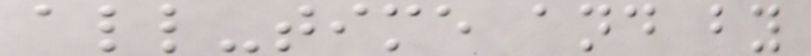all-time and by
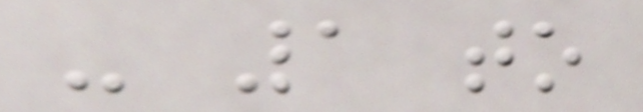- 1 to
